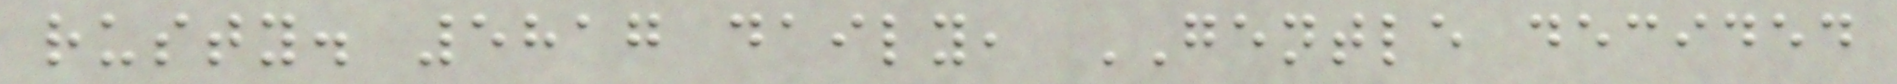rusty. 5817 daily, GENTLE decided
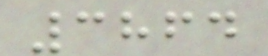3864
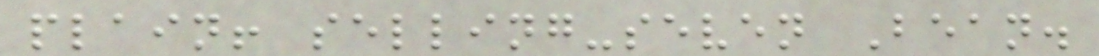plain! selling-seven Bean.
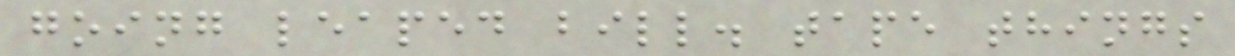going leaped bill. tape things
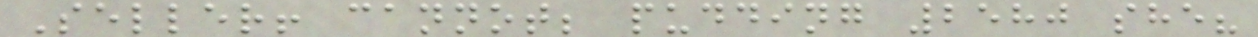Seller! cannot; pudding 2580 she?
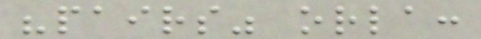"pairs" orla:
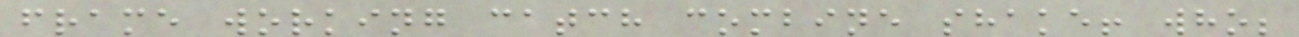frame working catch combine shake! who;
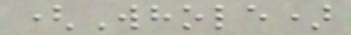(Whole)
